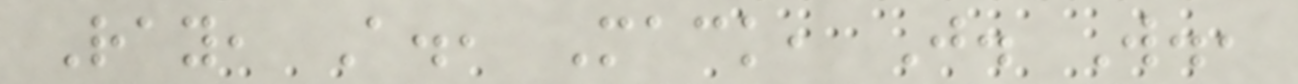Ray, A., Mack, J. W.,
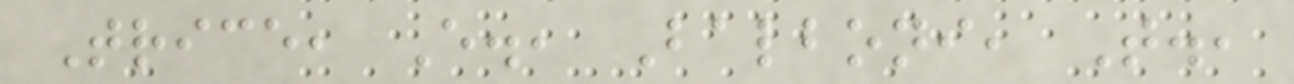Trice, E., Balboni, T.,
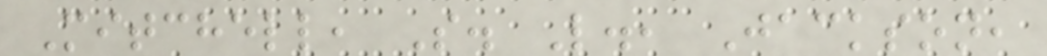Mitchell, S. L., Jackson,
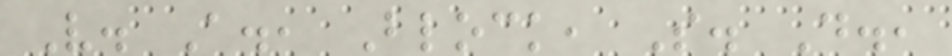V. A., Block, S. D.,
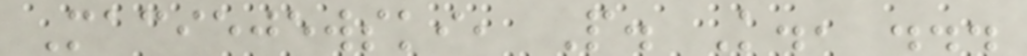Maciejewski, P. K., ...
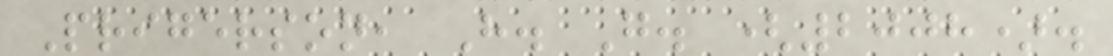Prigerson, H. G. (2008).
